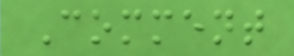Comment
